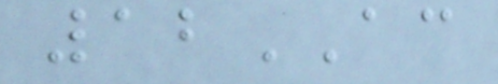12AC
